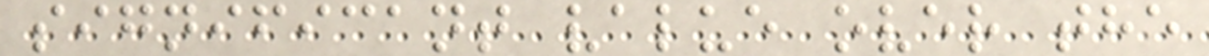significant value over the
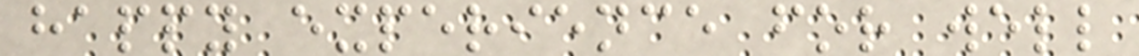happy experience for well
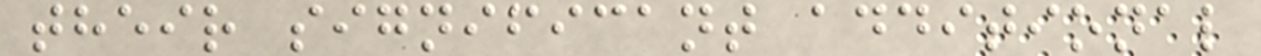their significant additional
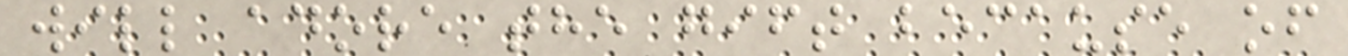will adore the gift because of
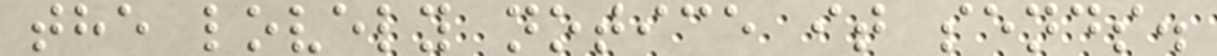the lovely notice it sends.
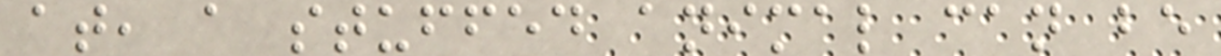at, a stuffed animal can be
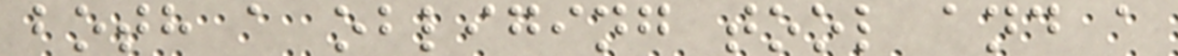both a obliging tool and a
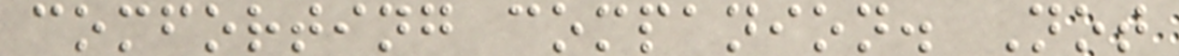comforting companion. Not
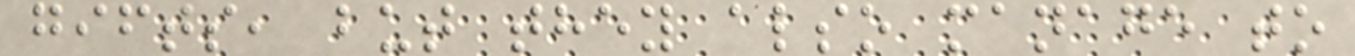gifts, but they also manage to
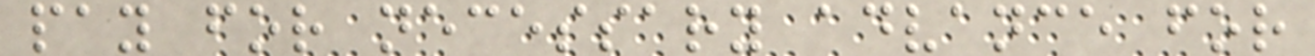pay for necessary advance for
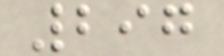297
